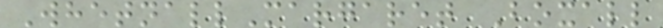WhetnallMargaret Boxall
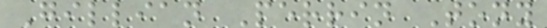Gillian Perrin Tony
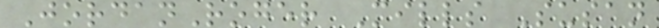JordanRoger Mills Susan
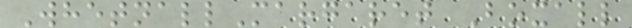WhetnallMargaret Boxall
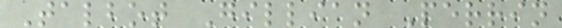Talbot Gillian Perrin
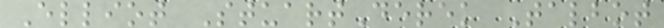Elliot StuartDerek Talbot
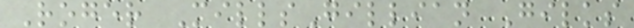Roger MillsGillian Gilks
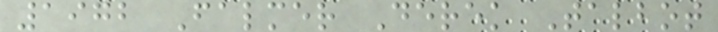1972 Falmer Derek Talbot
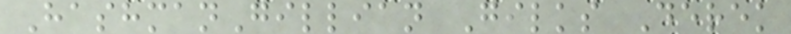HashmanGillian Gilks Derek
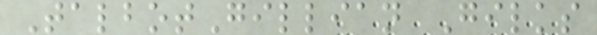TalbotGillian Gilks
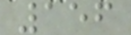156
